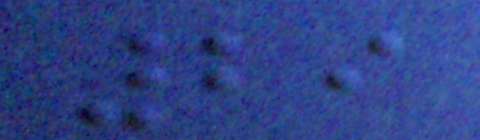29
